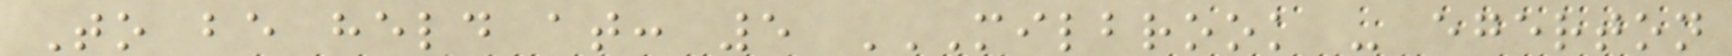To be held at: 5 MILBROOK - EGERTON
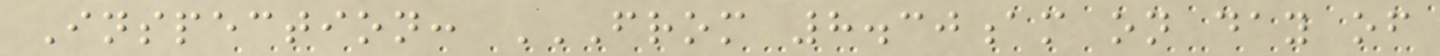Inspection: FROM 8.30AM ON DAY OF
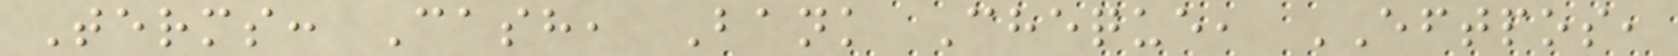Terms: Cash, Bank Cheque, EFTPOS,
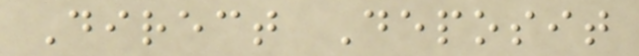Direct Deposit
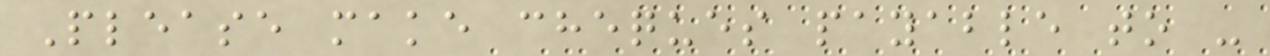Please make cheques payable to -
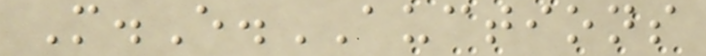M.E.AUCTIONS
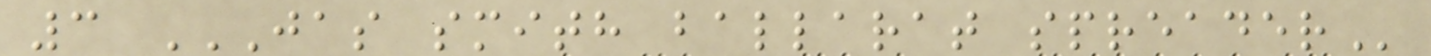3 JAS SMITH BALLARAT SPREADER
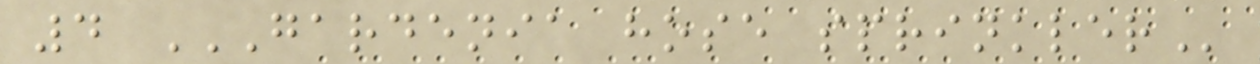4 GARDENIA HOSE SPRINKLER
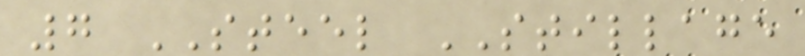7 STEEL STILLAGE
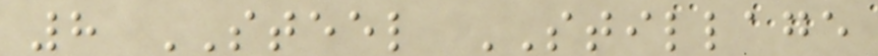8 STEEL STILLAGE
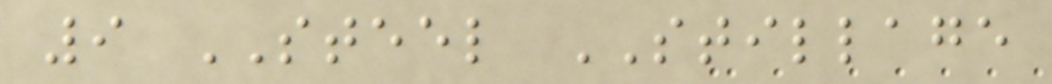9 STEEL STILLAGE
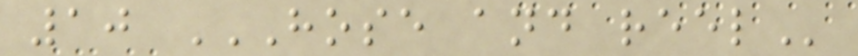10 HOSE AND REEL
